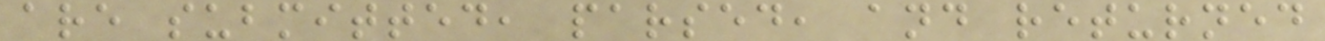are submitted, parsed, and returned
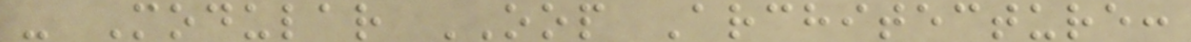- Modular OOP Architecture:
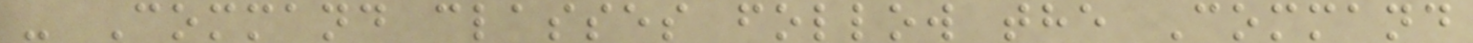- Command classes follow the Command
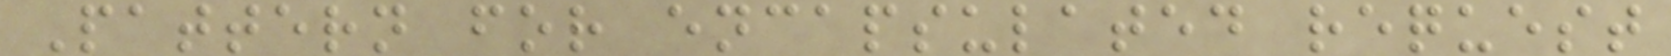Pattern for encapsulated request
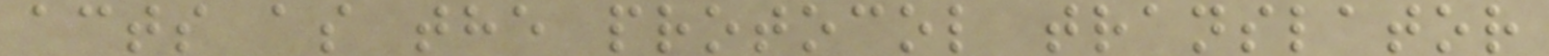acts as the protocol translator
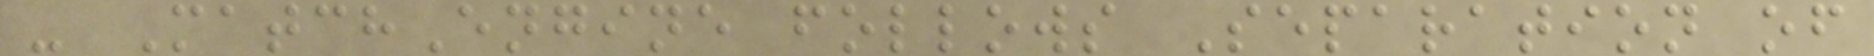- MatchEngine follows Separation of
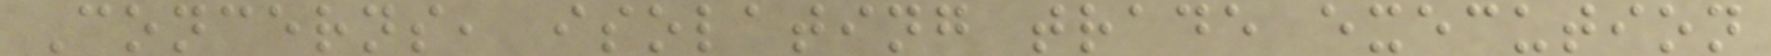Concerns, isolating trade execution
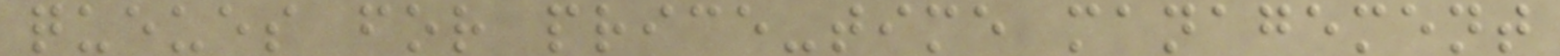queues for price-time management
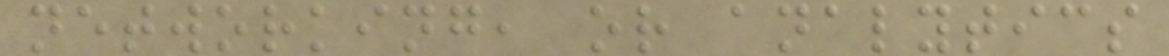networking, or analytics
